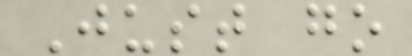Just go
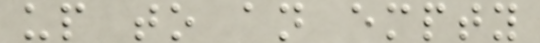up to an empty
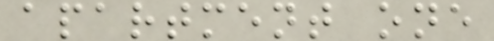apartment one
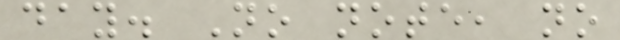day. No note, no
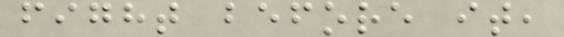fight before it,
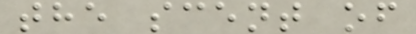the scent of
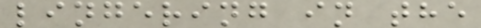lingering in the
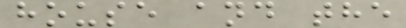house and the
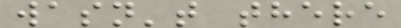wasn't there
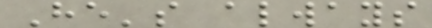He's always
